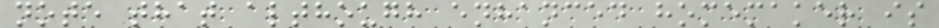note that although enhanced homemaker is
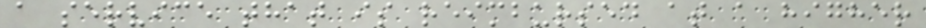a service that is reimbursed at a higher
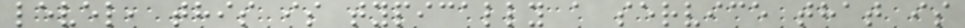level, this is typically a service that is
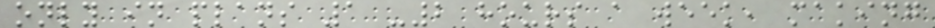only in plans 1 -2 hours a week, making
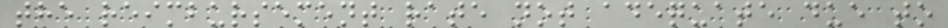the reimbursement rate not adequate due to
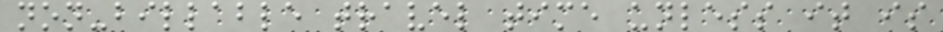non-billable travel time unless it is
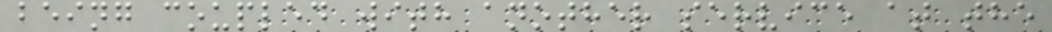being coupled with another service at the
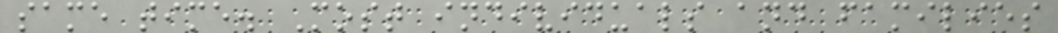same time. Most individuals and families
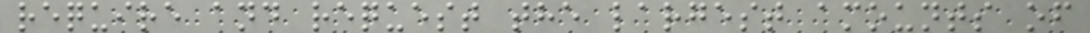require and request the largest amounts of
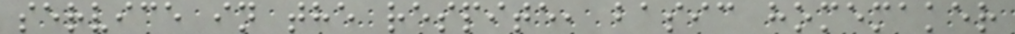service in the respite, basic homemaker
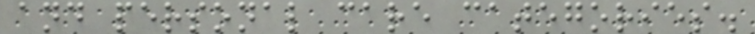and personal care categories.
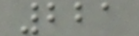221
